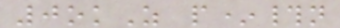0okZ p*#n
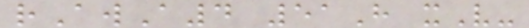rAwA4 51H xV-
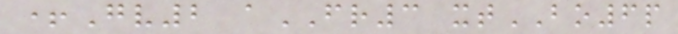+Gv2 aFR3 xtBO6p
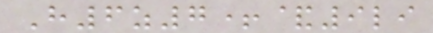H6z7+&9li
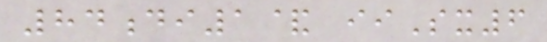84di1& iiSx6
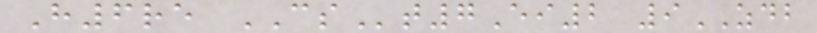H6re CSt7Ei2 9ZDB
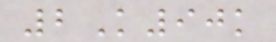2K90k
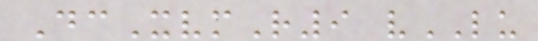DcXvmR9 vLU
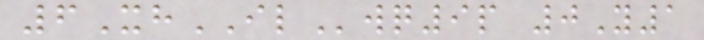6XhILwq9p 0Y1
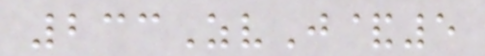233ZvJ&5
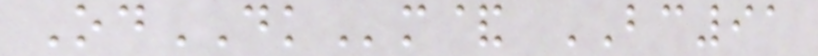OdDKm& BC91
